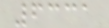6331
